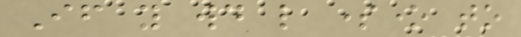If you would like someone to
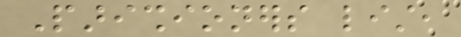Parishioners list,
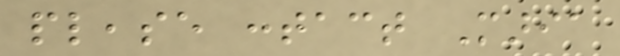please contact Maria
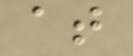at
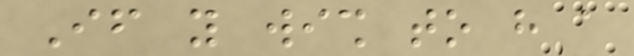If you wish to have a
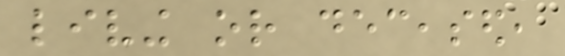living or deceased,
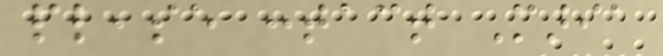please contact Maria
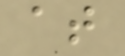at
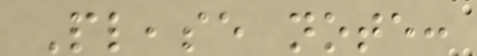Please note:
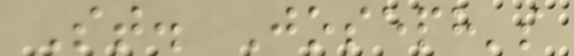St. Joseph's
